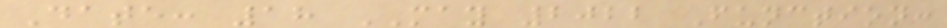Date: 18 MAY 2022 Function:
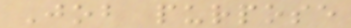Job purpose
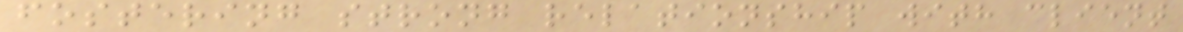fostering strong relationship with client
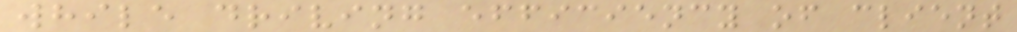while driving efficiency of client
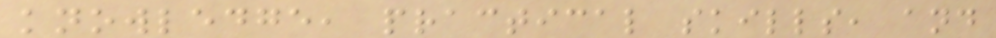knowledge, practical skills, and
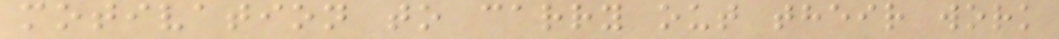motivation to carry out their work
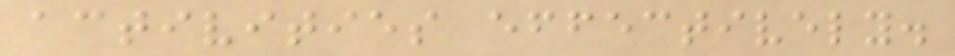activities effectively.
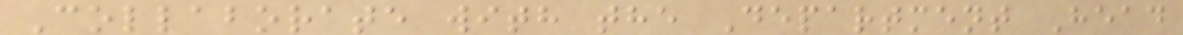Collaborate with the Department Head
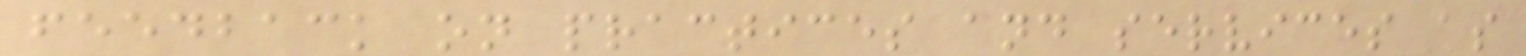feedback on practices and services as
